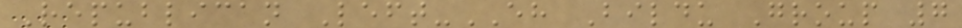Republican Left-EH Bildu Group 7
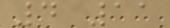4 11
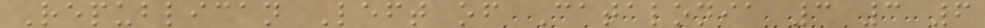Republican Left of Catalonia 3 3 6
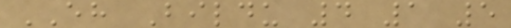EH Bildu 4 1 5
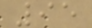95
